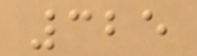325
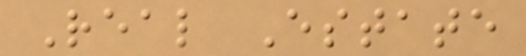Real Estate
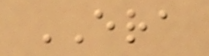ERA
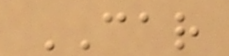CAR
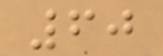60
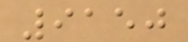9150
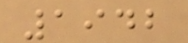1942
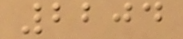2204
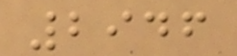2946
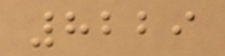8229
